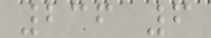236 6
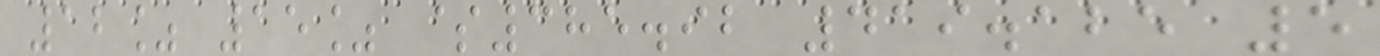12% 15% $385.92 419.125 5
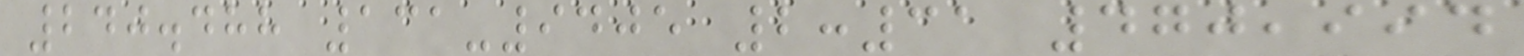240.488 131-9405 2:31 470,994
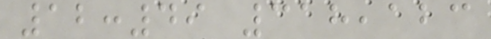12:49 318,123
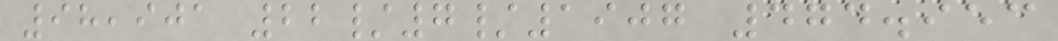98,901 22/7/1907 474.953
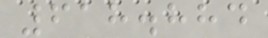618.884
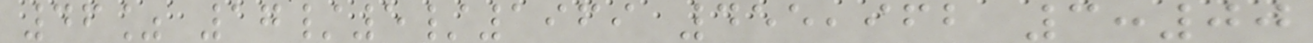46% 17/5/1969 455,962 3:00
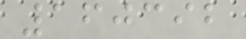160392
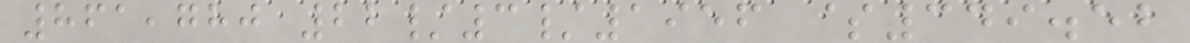861,780 22/3/1956 $349.52
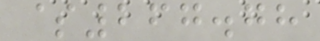$267.78
